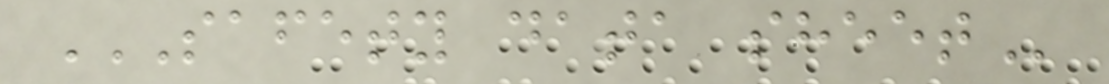SAFETY DATA SHEET
